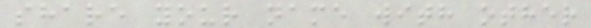share your name with other
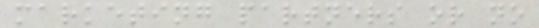marketing partners or no
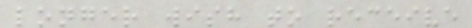longer wish to receive
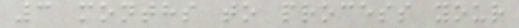3 months to process your
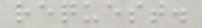request.
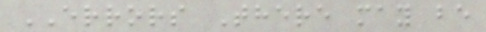ERRORS There may be
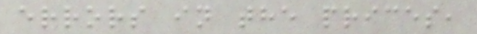errors in the prices,
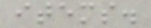items.
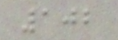102
